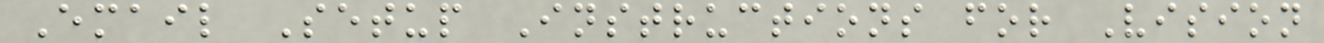Email Setup Instructions for Vision
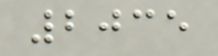2035
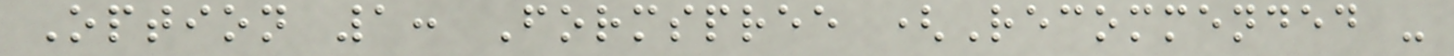Option 1: Formspree (Recommended -
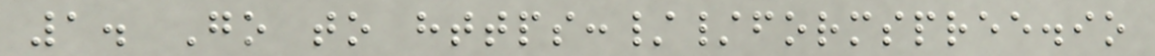1. Go to https://formspree.io
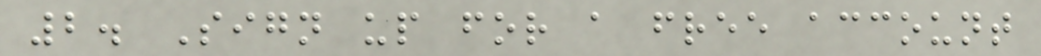2. Sign up for a free account
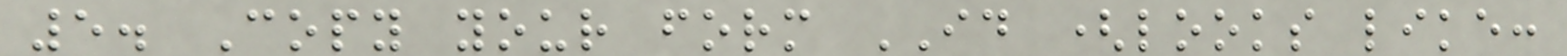5. Copy your form ID (looks like:
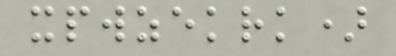xpwzekrk)
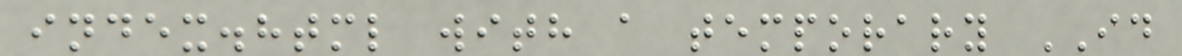index.html with a temporary ID
